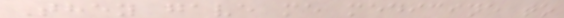They gave me medicine to
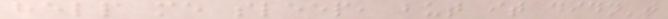help me sleep, but it didn't
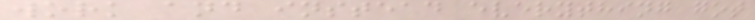work and instead everything got
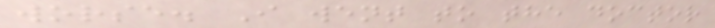worse. I went to the doctor
